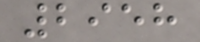2958
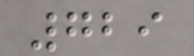729
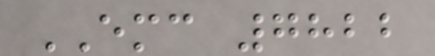EMC 7822
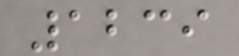1239
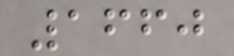1660
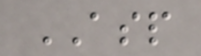ASP
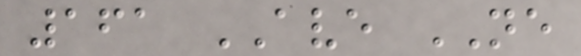161 AVE NE
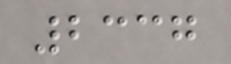2337
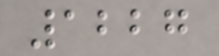1227
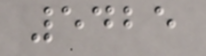5425
